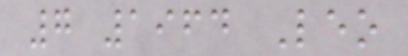7 1964 Leo
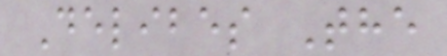Delibes The
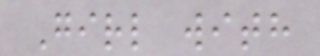Girl with
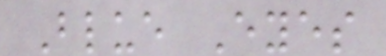Blue Eyes
